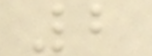2
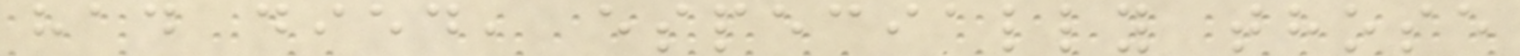had died, especially those
